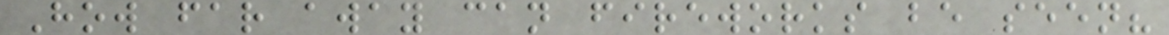How far away can fireworks be seen?
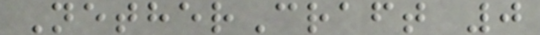NetherCraft 0
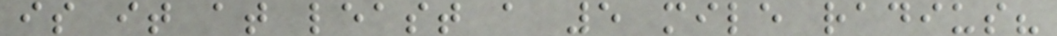is it at least a 5 mile radius?
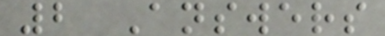2 Answers
